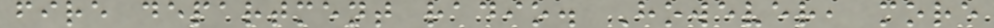fire department radio. However, more
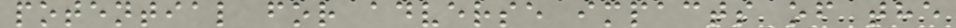potential for adverse impacts of the
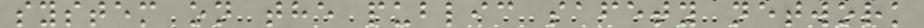system on the public safety network
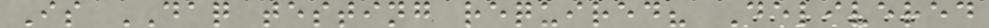Is DAQ testing required? Delivered
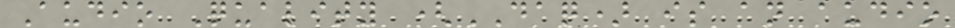Audio Quality (DAQ) is an audio
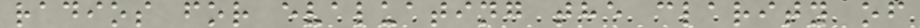radios for evaluating the clarity of
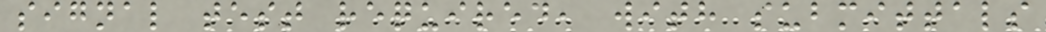signal test required, with submittals
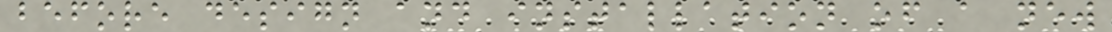before design and installation of a new
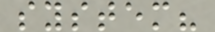system?
